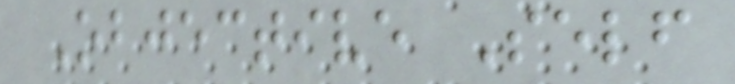Objective Self
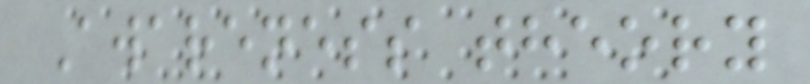Awareness theory
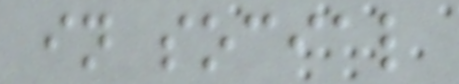in social
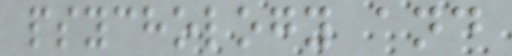psychology and
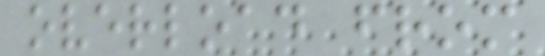overload from
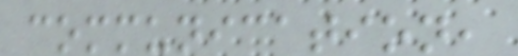communication,
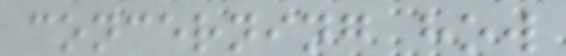concerning how
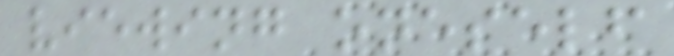viewing oneself
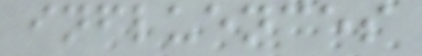influences
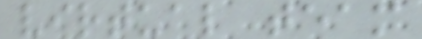virtual team
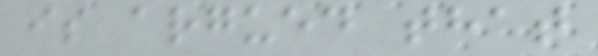is argued that
